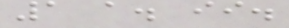1 a. ii.
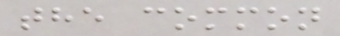the common
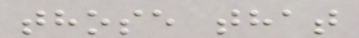those that
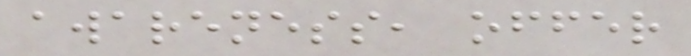awareness, offer
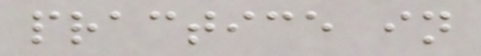practice in
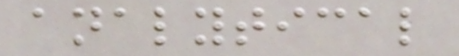analytical
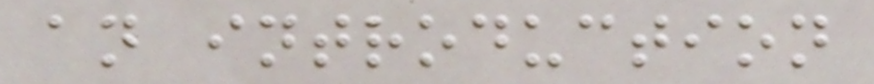an introduction
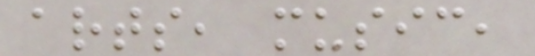arts, music,
